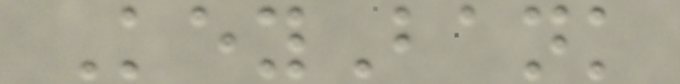KeyBank
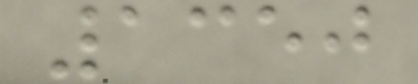1350
